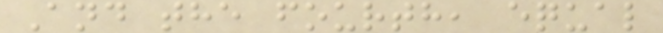And the fourth, equal
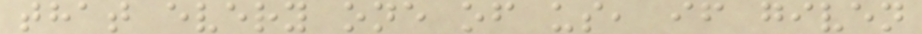that every one of us, if given
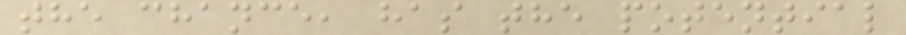the chance, has the potential
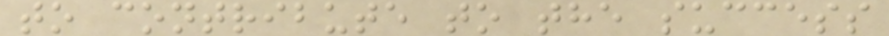to contribute to the success
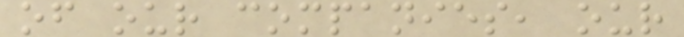of our companies, our
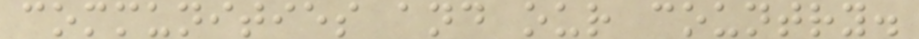communities and our country.
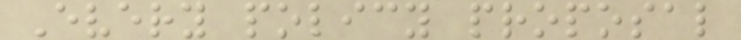Every policy proposal
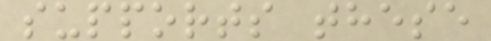supports these
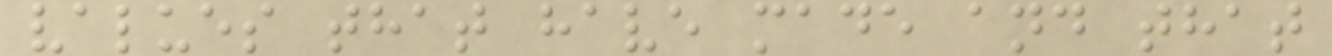values that have made and that
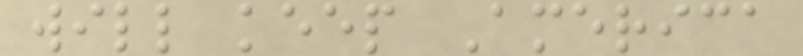will keep America
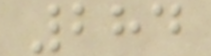284
